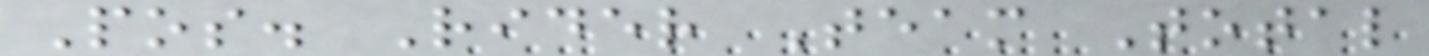Pos. Rider Team Total
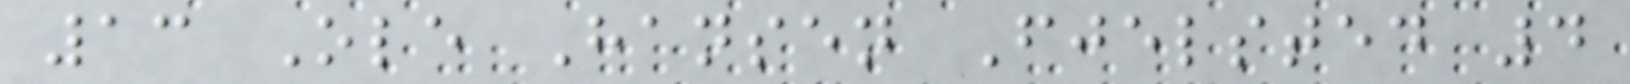13 Ole Hansen Fjelsted 4
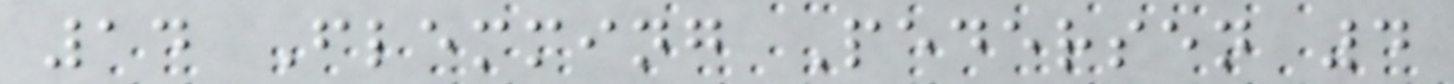14 Flemming Pedersen 4
